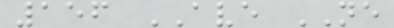156 AVE NE
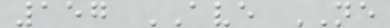157 AVE NE
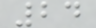24
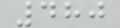480
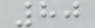80
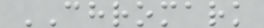CHROMARK
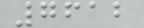7612
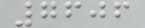7606
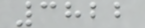3822
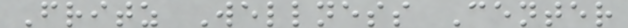Fritz Wellness Center
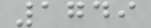1749
